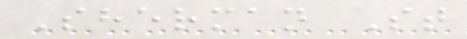Sherman St
